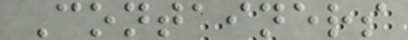Containers
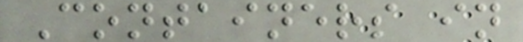Containers in
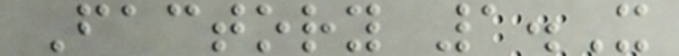Factory 1.X
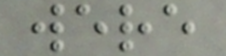were
